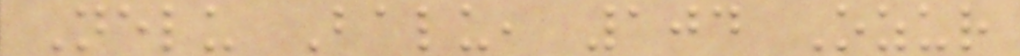Nelu Balu, 104 Ozur
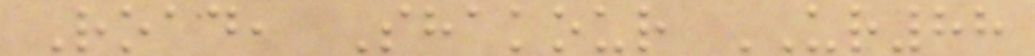Road, Shakour UR88
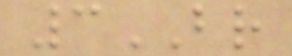3BR
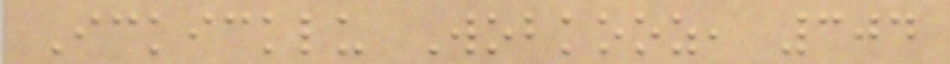Ickicklu Wobkooz, 304
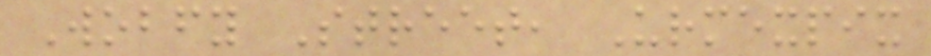Wobfy Street, Urmexpix
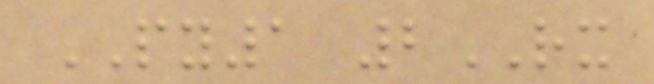PY1 2RX
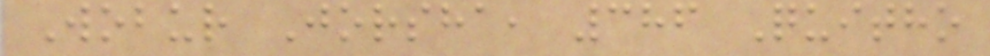Wobur Jorsha, 386 Quitho
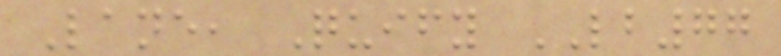Lane, Quify LB77
